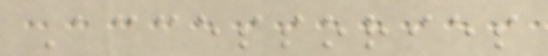Accessories
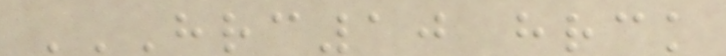HRC10 HRCK
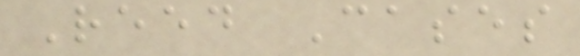Reed Cases
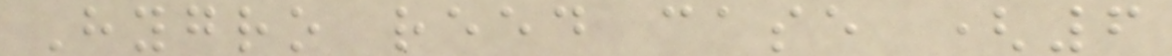Hygro reed case (6
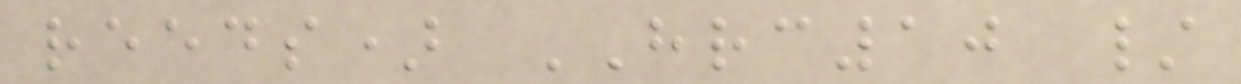reeds) HRC10 /
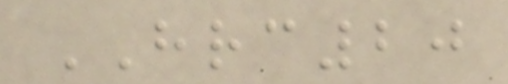HRC20
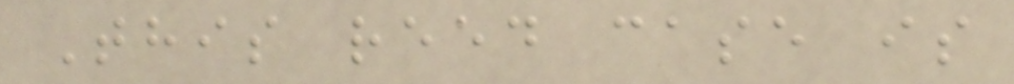This reed case is
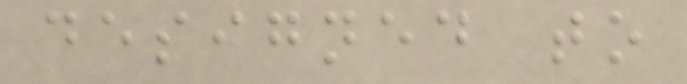designed to
